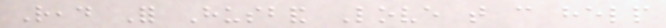Read For Husband Love that can help
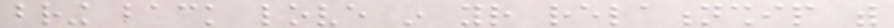bring back love in your relationship with
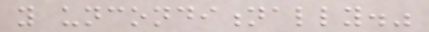you unconditionally."
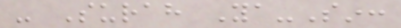- Surah Ya-Sin:
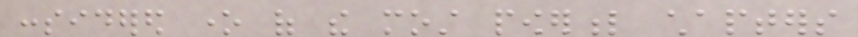considered one of the most powerful chapters
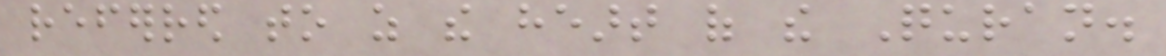referred to as the heart of the Quran.
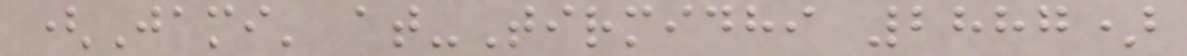(Jami' at-Tirmidhi 2887)
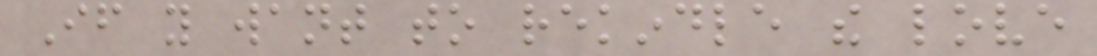If you want to rekindle the love
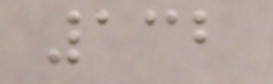132
